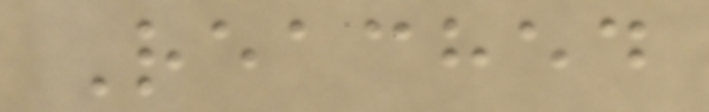Reached
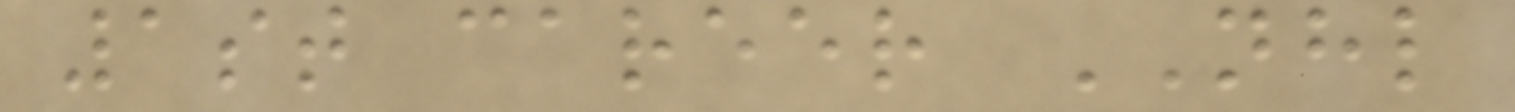1st career NHL
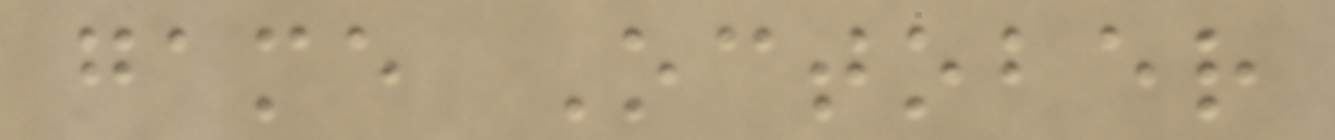game October
